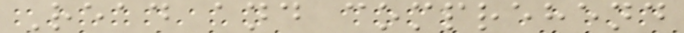Read and comprehend
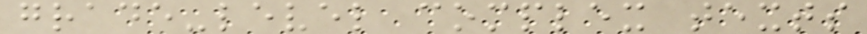grade-level complex texts
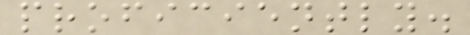proficiently.
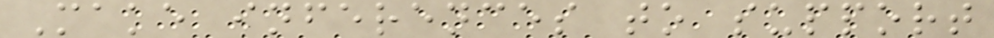Make inferences to support
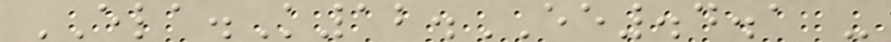ELA.K12.EE.4.1 -
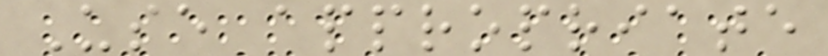Use appropriate
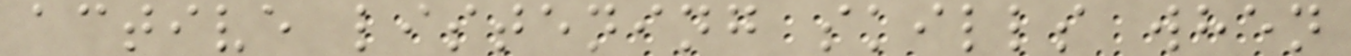active listening skills when
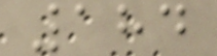184
